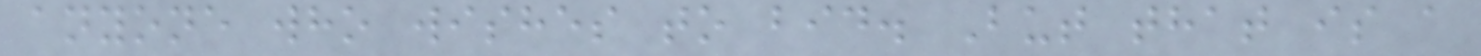anyone who wishes to bid. But that is a
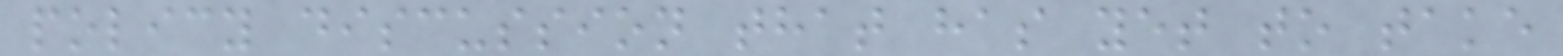policy discussion that has yet to take
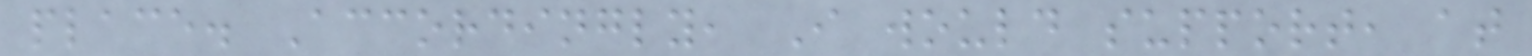place. Accordingly, I would support, at
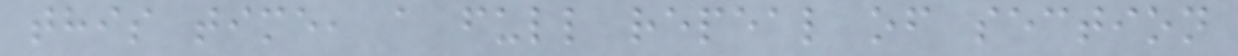this time, a full repeal of section
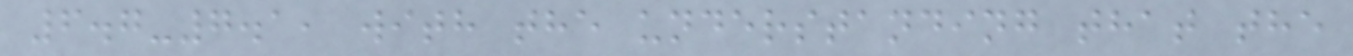6.7-7.1, with the understanding that the
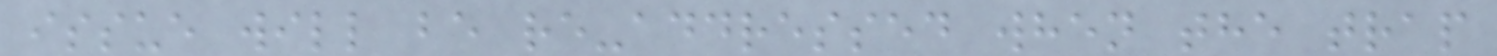issue will be re-addressed when the trap
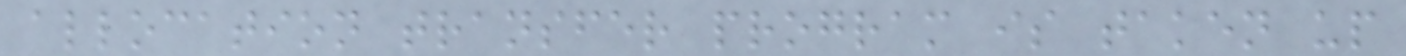allocation transfer program is taken up
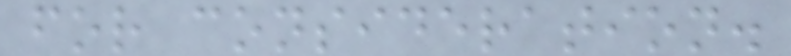for consideration.
